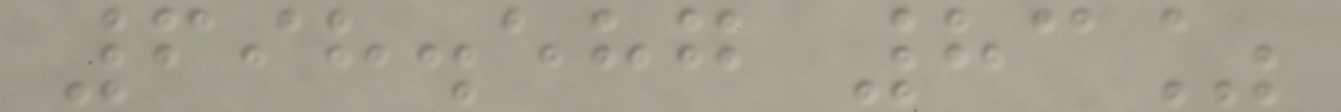698.587 83%
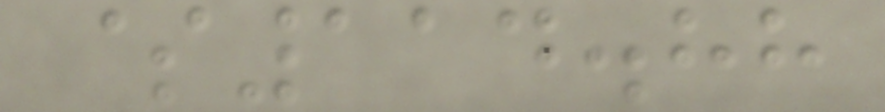$114.88
